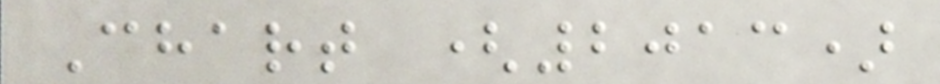Chart (2013)
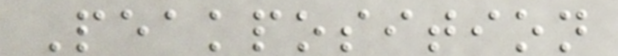Peakposition
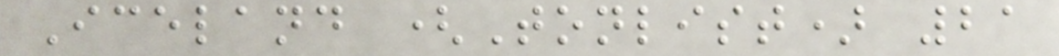Iceland (Tonlist) 21
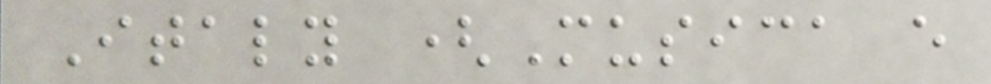Italy (Musica e
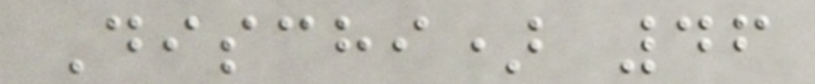Dischi) 46
